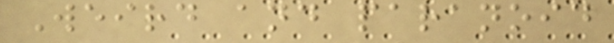Weird and paranoid
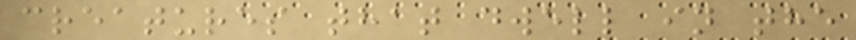creatures that dwell in the
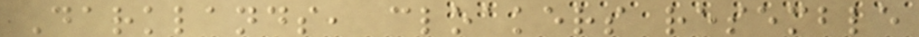Darklands, cloakers resemble
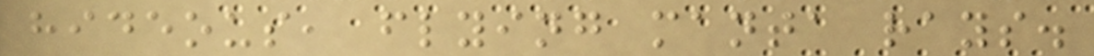hideous, flying manta rays.
